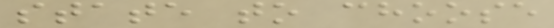state to choose
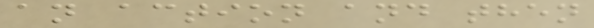an action and then
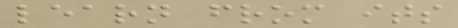learn from its
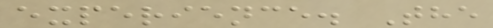experience. The
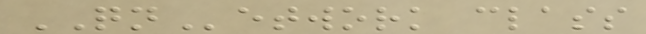QNetwork class
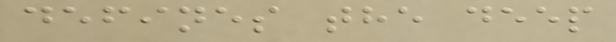defines the deep
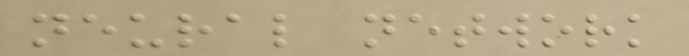neural network
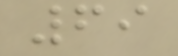69
